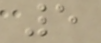5
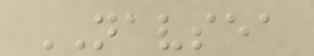NAVSEA
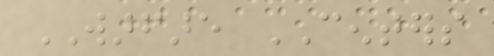WARFARE CENTERS
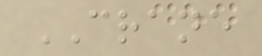CRANE
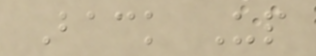Back Up
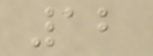12
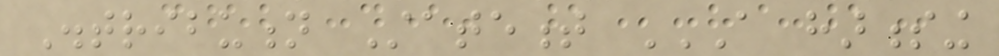Distribution Statement A HARNESSING
